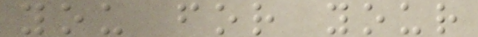you for your
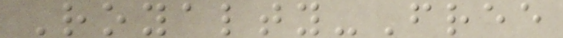Royalty-Free
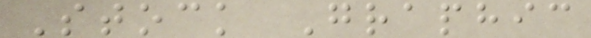Stock Graphic
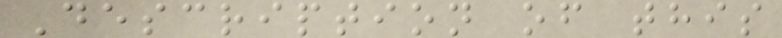Description of this
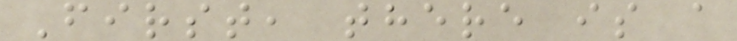First, there is a
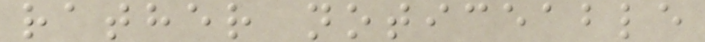rather noticeable
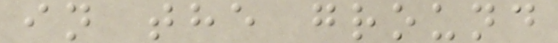in the ground
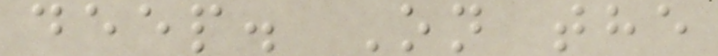deep. On the
